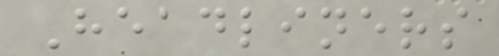Headliners
